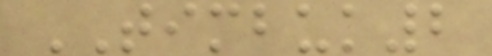TIMBUK2
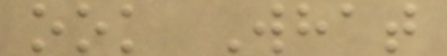ook What
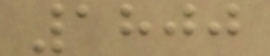1800
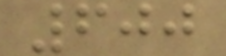600
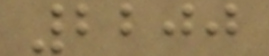2200
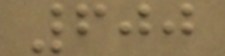600
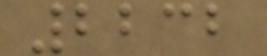2232
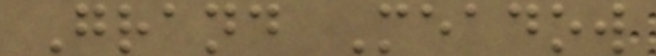Grand Meadow
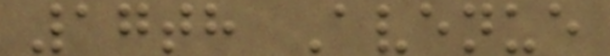17th Avenue
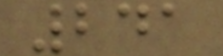241
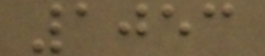1053
